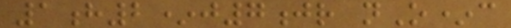1h2*j7jr nO*c
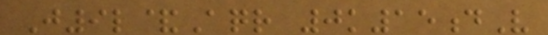J9l&Aqr 0k15dV
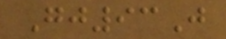Gj93J
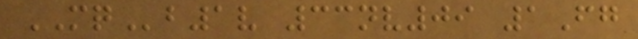MQb1v 33nv09 1Fg
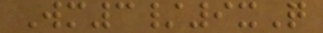Wm3/9xQ
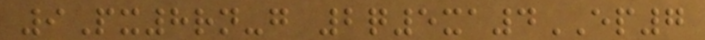9Px8rn-g 2q5xa4EP7
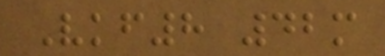Vkf8 42m
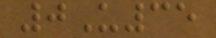0U35
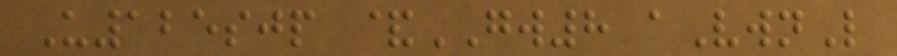U125sjp &GW8 aVwnL
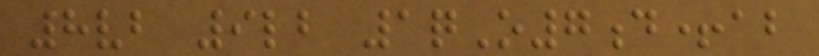8vb 9lb 1qO7d+ab
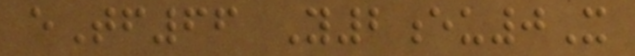eTf66 Y2eu0X
